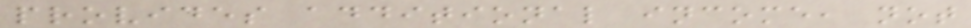provides additional income, not
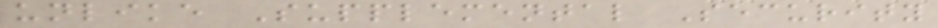unlike Supplemental Security
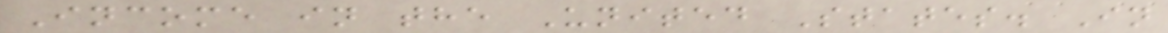Income in the United States. In
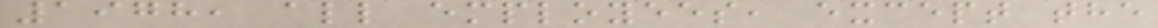1978, all employees, except the
